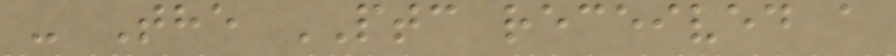- The PTC received a
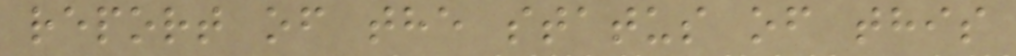report of the status of this
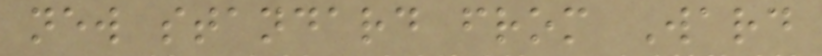new standard from Ward
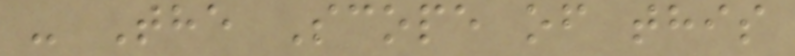- The Scope of this
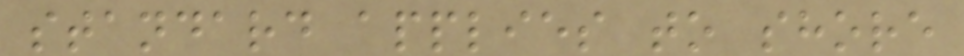standard applies to shore
